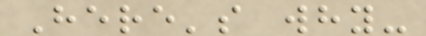Here's why-
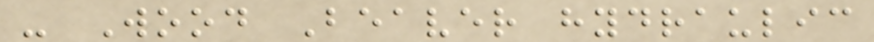- Wood Beaver hydraulic
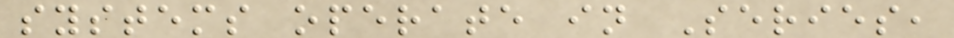systems operate in Series,
